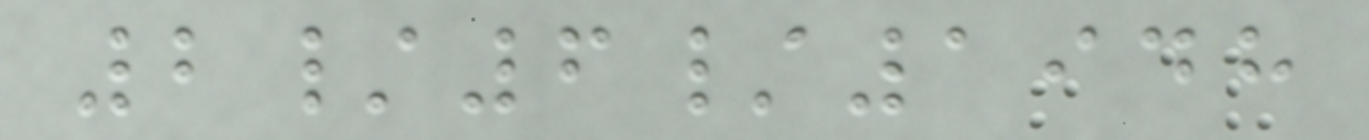2/6/1948
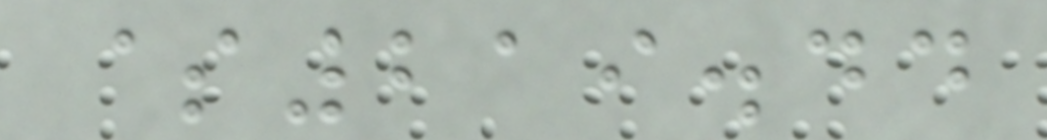$219.44
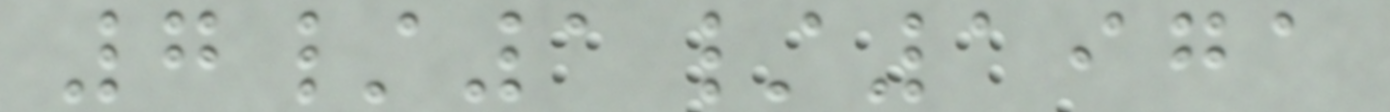7/1/1971
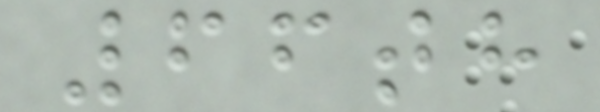66th
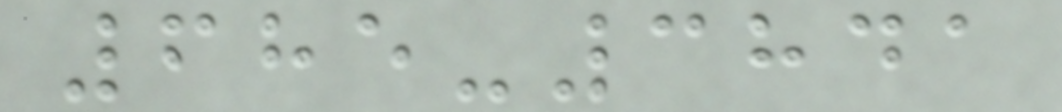685-3841
